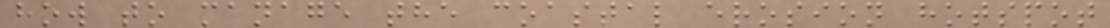how to manage the coastal erosion hotspot
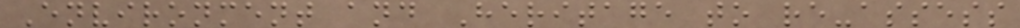Environment and Heritage to re-assess
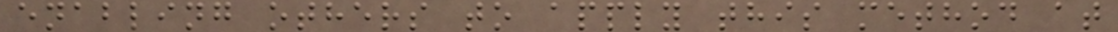enabling others to apply this method at
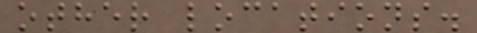other locations.
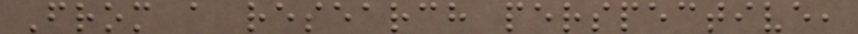From a research perspective,
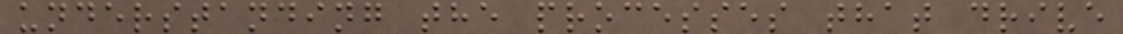understanding the processes that drive
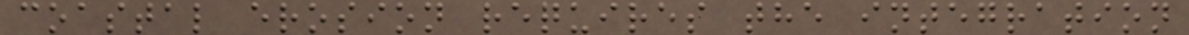coastal erosion requires the integration
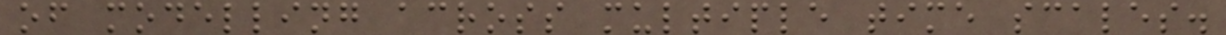of modelling across multiple time scales.
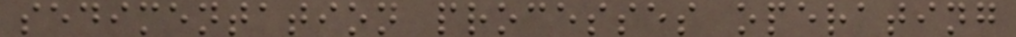sedimentation processes operating
